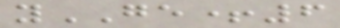yGE+6
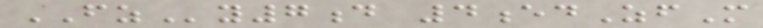FZy7d 4edZfM
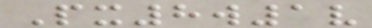Px8w1v
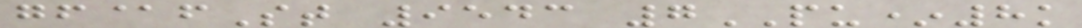gf@fSt 9543 7PU*8k
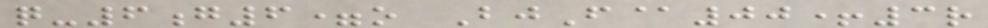q-6g6=o BjF@00+3r
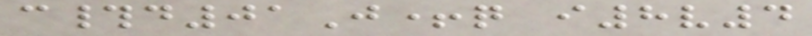c#d01J+q i8v4
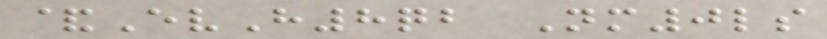&EvH8qb Nm0ls
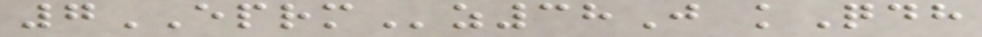7EPRMz38J kQdh
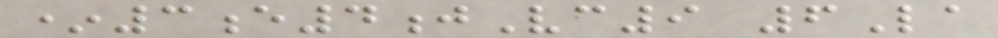*3e4jVc9 6La
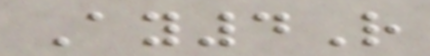Ay4R
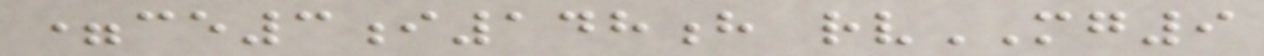=ce3i148h rvMG9
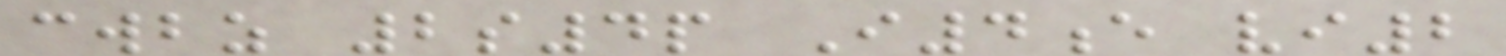cwbz 2s4p I4e vi2
